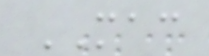MAC
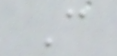C
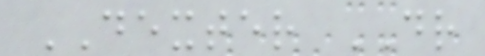DEXTER DR
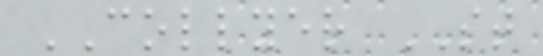COLLYER ST
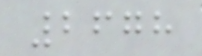2678
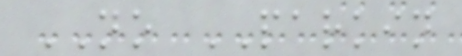NO PARKIN
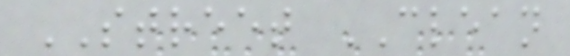STREET CLEAN
